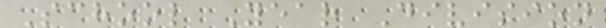School Year Division
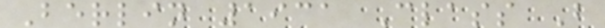Berlin 1931 Class B
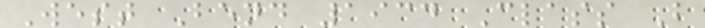West Bend 1934 Class B
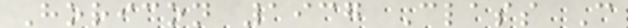Horicon 1937 Class C
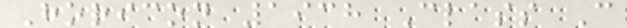Horicon 1938 Class C
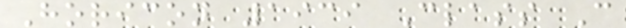Horicon 1939 Class C
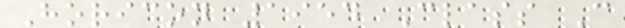Horicon 1954 Class C
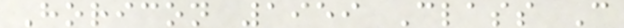Horicon 1959 Class C
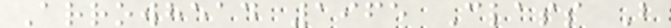Arrowhead 1965 Class B
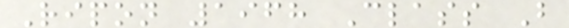Ripon 1968 Class B
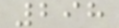298
